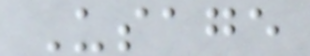Usage
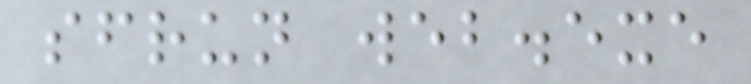sfrun web.exe
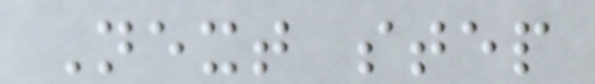Next step
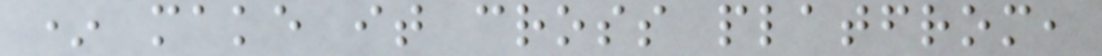* make it cross platfrom,
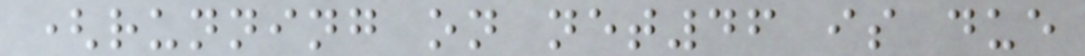(running on net46 is due
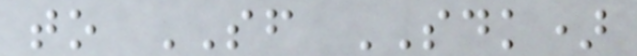to SF SDK)
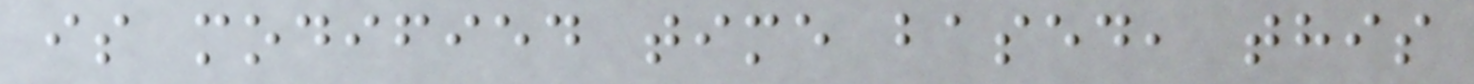is modified time based, this
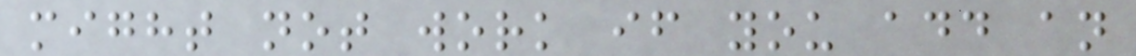might not work if you add an
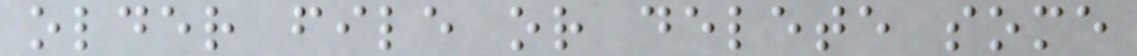older file or delete some
